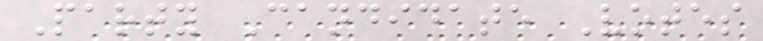Party Candidate Votes
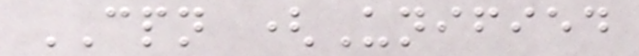CPN (Unified
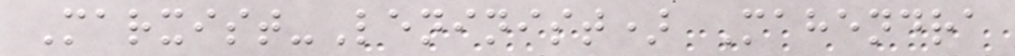Marxist-Leninist) Mahendra
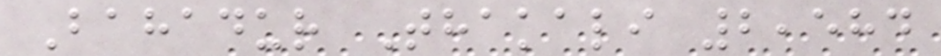Bahadur Thakali 2,584
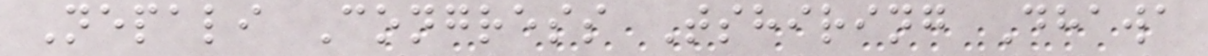Nepali Congress Tshiring Dhawa
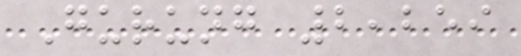Gurung 2,259
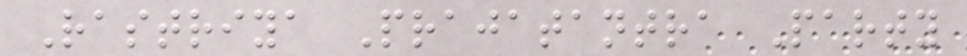Rastriya Prajatantra Party
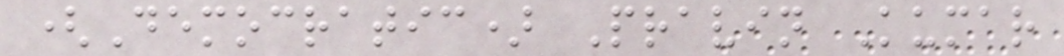(Democratic) Pravin Kumar
